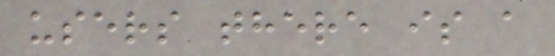users there is a
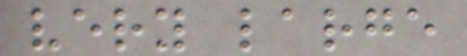very large
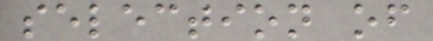selection of
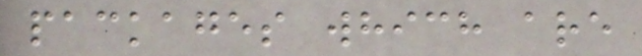packages which are
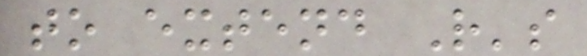to extend R's
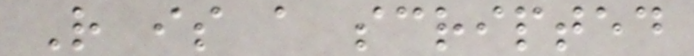R is a scripted
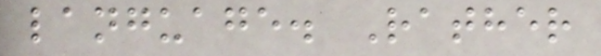language. Rather
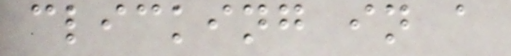clicking in a
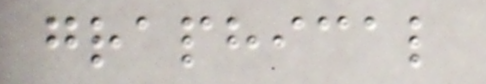graphical
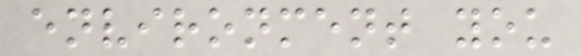environment you
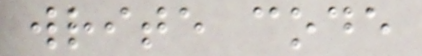write code
